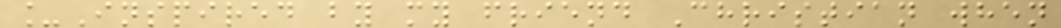_Inspired by my friend Christian when
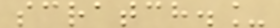scratch._
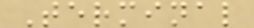Terminal
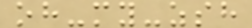oh-my-zsh
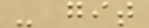- git
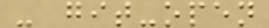- git-open
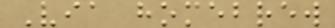Via homebrew
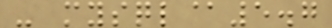- mysql@5.7
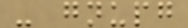- gnupg
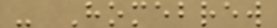- Homebrew
